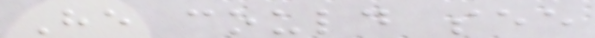He could see
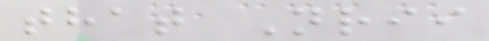that Nrii
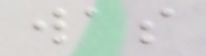was
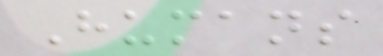Humans
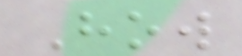How
